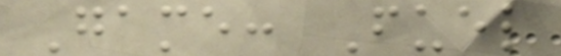Game: Fuel
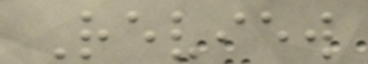Review
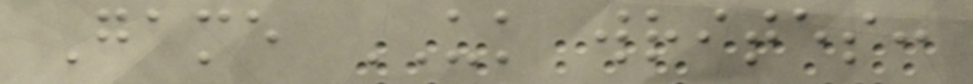Game UK writes:
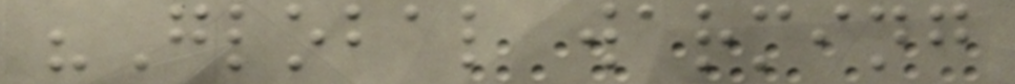"Global warming
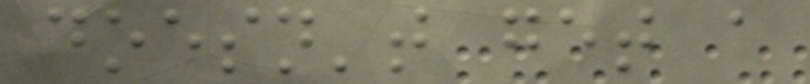doesn't get a
